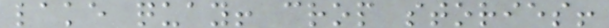lake quay! crop stories!
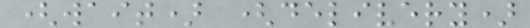(wait) (delivery)
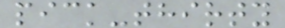pick-thirty
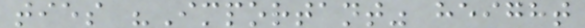ties "Important" height
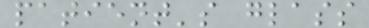patient's glass
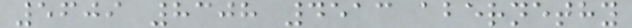5609 8308 4513 abernethy
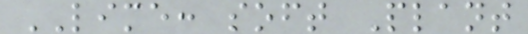LIME: soft Plant
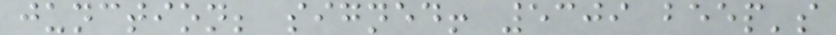junction; signed! 5309 beep's
